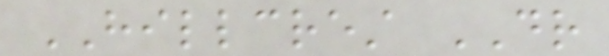HILLCREST DR
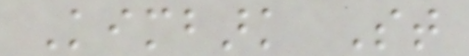Kimbark St
